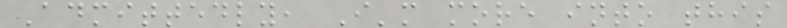Admittedly, I'm more into this
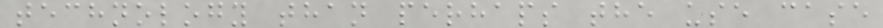technology than perhaps the use case
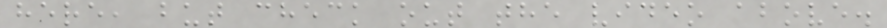here, but check out the video above.
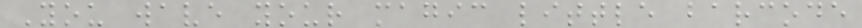You wave your magic little barcode
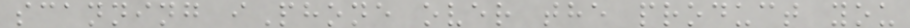scanning iPhone over the product you
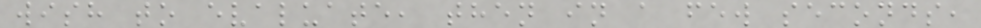wish to evaluate, then in a few seconds,
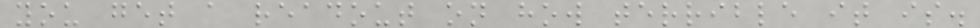you get a readout on how terrible it is.
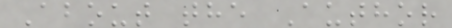About the Author
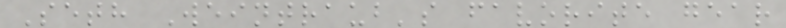Seth Weintraub's favorite gear
